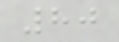80
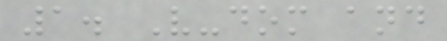1. V-dom and
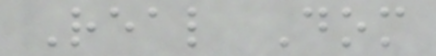Real Dom
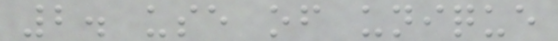2. use of unique
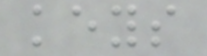keys
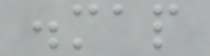.map
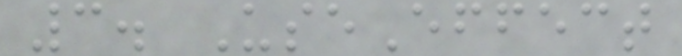3. UseEffect
